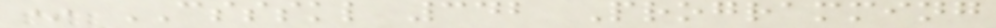* CSSSKL 342 Programming
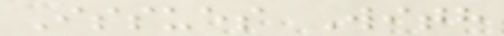Issues With
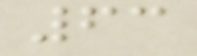63
